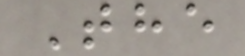The
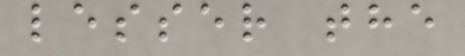lesser the
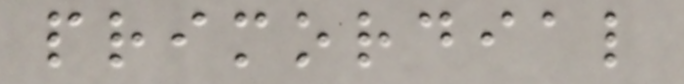primordial
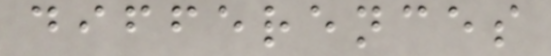differences
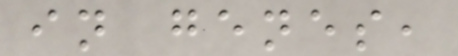in genes,
